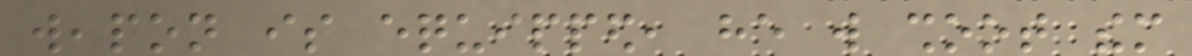weapon is equipped, he will shoot them
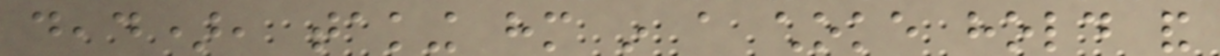dead), taking him in a choke hold and
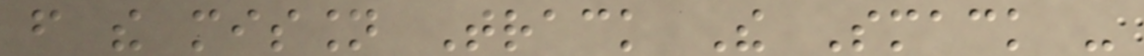from the mission Track The Smack -
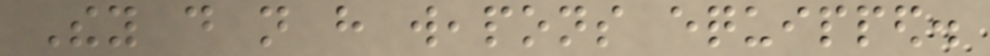They do not have weapons equipped.
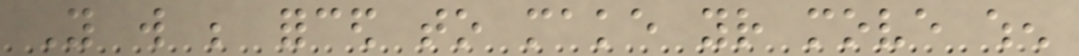You will be forced to make your move when
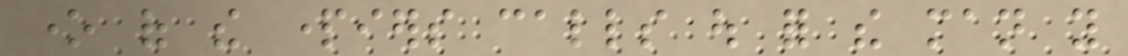one of the partiers calls out for the man you
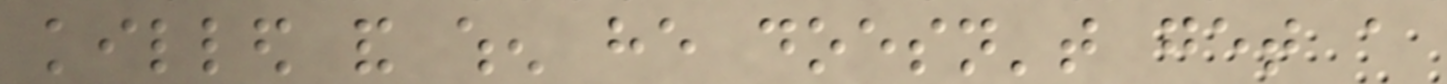killed and when he doesn't get a
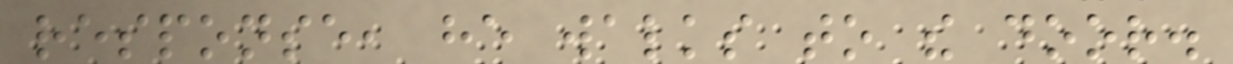response, he walks to the door.
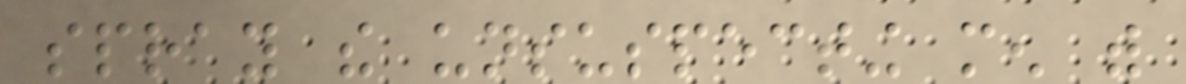spray the unsuspecting men with
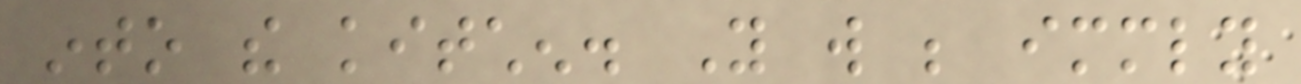into the kitchen. You will be immediately
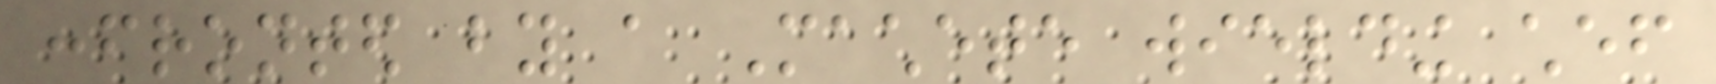confronted by a Machete wielding chef
